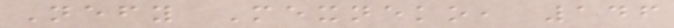Nefy Mexneko, 146
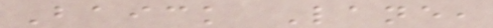Baick Lane,
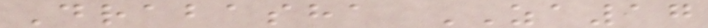Drabasha ZA17
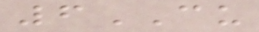6CU
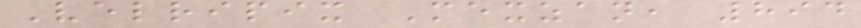Velripix Mexzan, 894
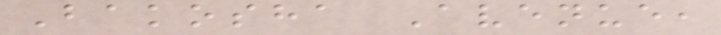Bakosha Avenue,
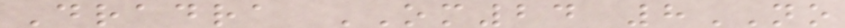Dradra OM24 8NO
